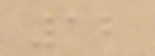12
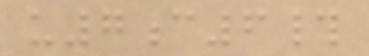u7c6#
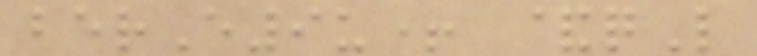berE9u+ &qL
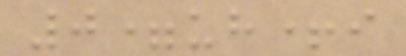0=uh+i
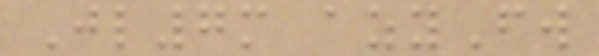Jl7m azyFw
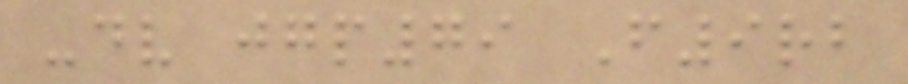-dv jgp79 F9rb
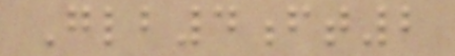Glb4ft2
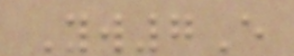Yw7E
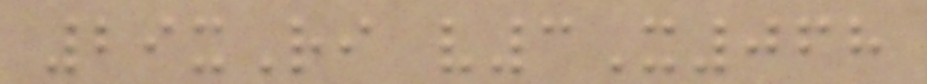29xRi v3X068
